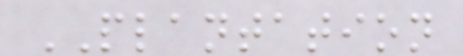PLANTATION
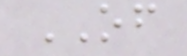OF
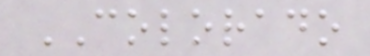COLORADO
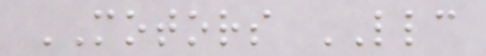MOTORS LLC
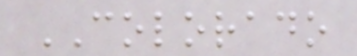COLORADO
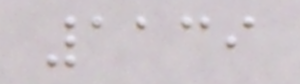1139
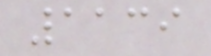1139
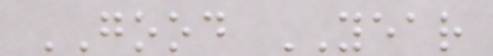GOOD YEAR
